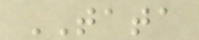TATA
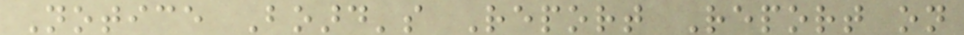Notice Board's Report Report on
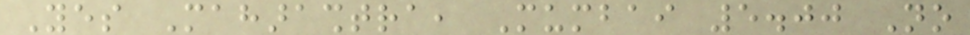Yes Maharashtra, Mumbai 5.00 No
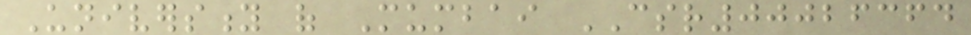University of Mumbai CSR00026364
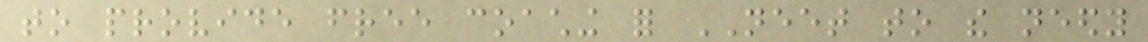to provide free coaching for NEET to the needy
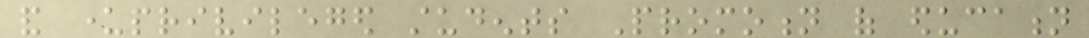and underprivileged students Promotion of education
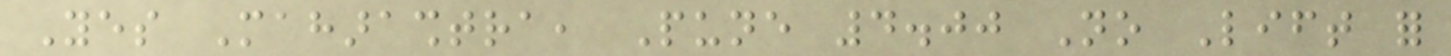Yes Maharashtra, Pune 4.00 No Lift for
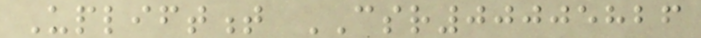Upliftment CSR00005826
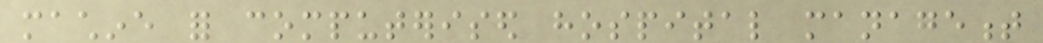machine for computerised hospital management
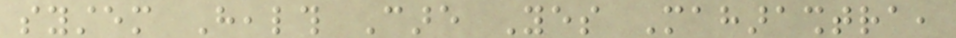system Health Care Yes Maharashtra,
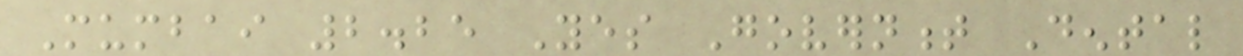Mumbai 2.25 Yes Government Dental
